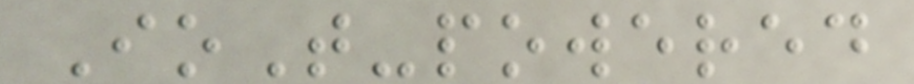IoT-powered
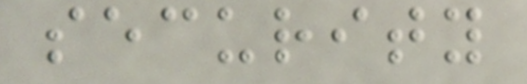security
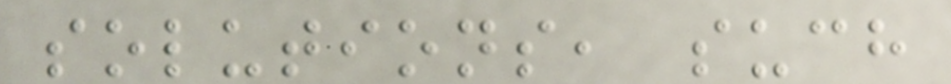solutions, such
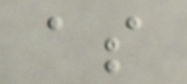as
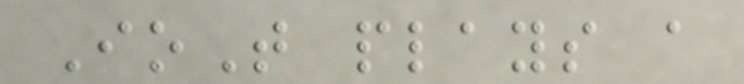IoT plays a
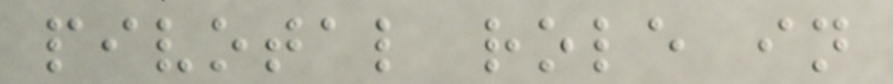pivotal role in
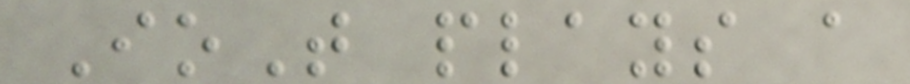IoT plays a
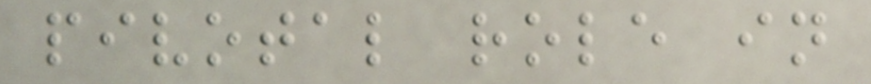pivotal role in
